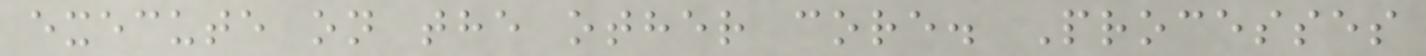execute on the other core. Processes
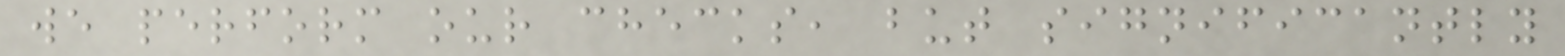we perform our checks, but significantly
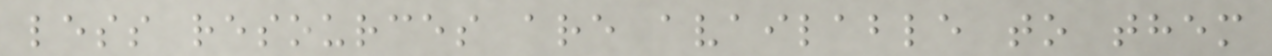less resources are available to them
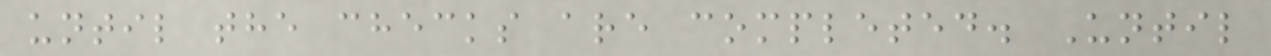until the checks are completed. Until
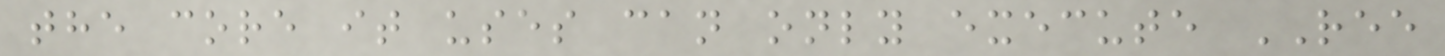the core it uses can only execute REE
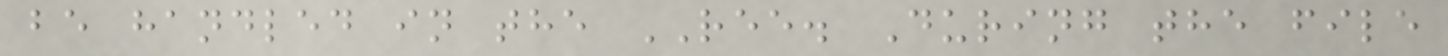be handled in the REE. During the file
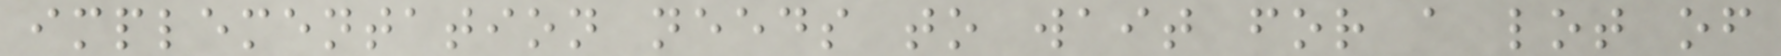implementation needs to wait for a lot of
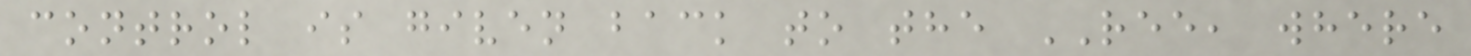control is given back to the REE, where
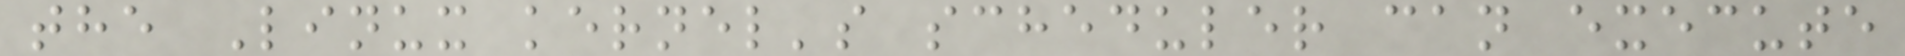the Linux kernel's scheduler can execute
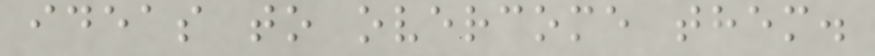ideas to overcome them.
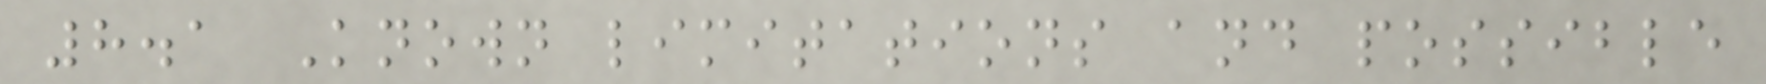8.1 Known limitations and possible
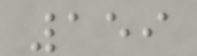159
